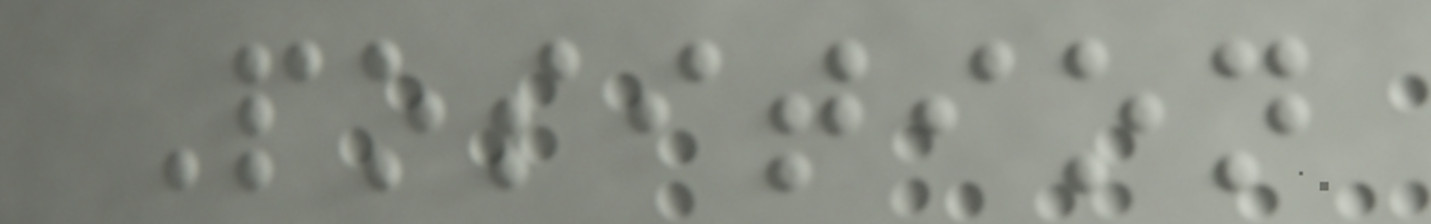Position
